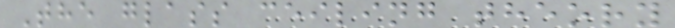The glass ceiling theory
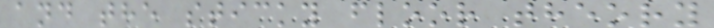and the sticky floor theory
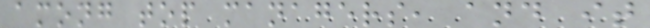among top managers, and it
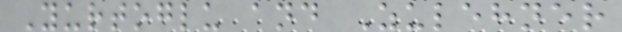Yurtoglu and Zulehner
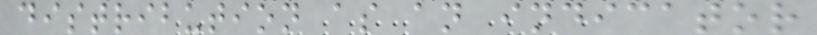distribution as an indicator
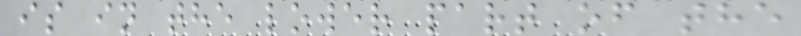is in the lower part of the
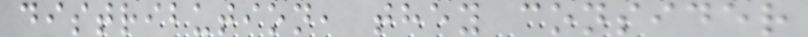distribution, they consider
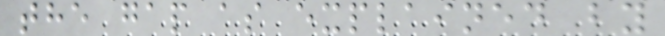the gap as explained by
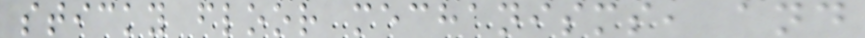sticky floor mechanisms, and
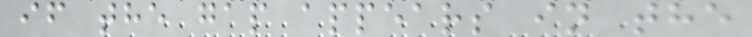if the gap appears in the
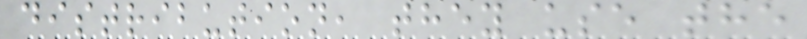distribution, they use the
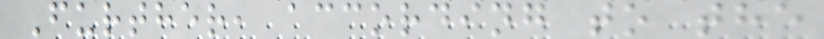Further, according to the
